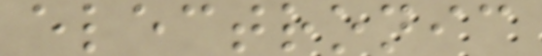electronic
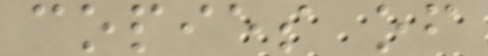copies of
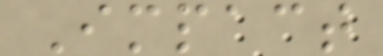Impact
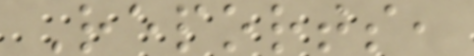Reports,
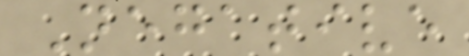Negative
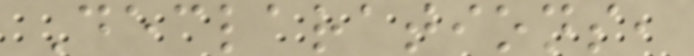Declarations,
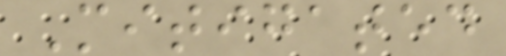Mitigated
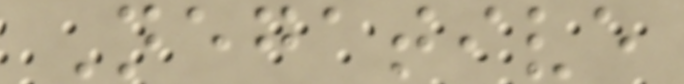Negative
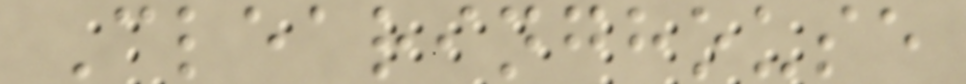Clearinghouse
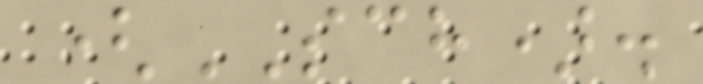(SCH).
